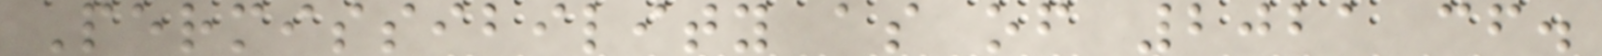Permissibility as of 2021 cf.
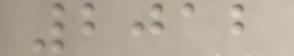2012
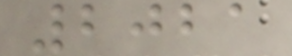2021
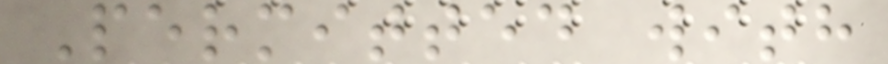Permitted with
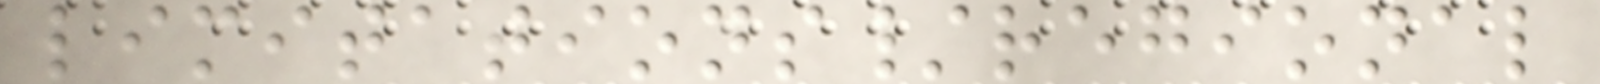limitations/regional
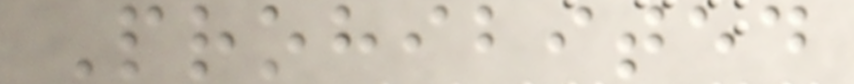Prohibited
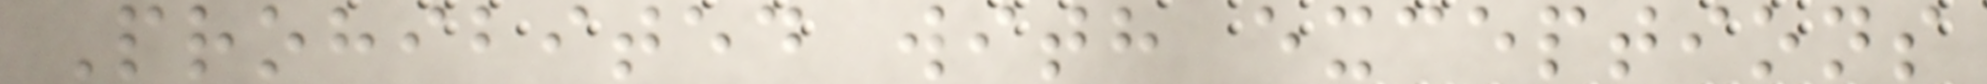Prohibited with exceptions
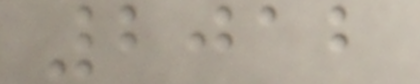2012
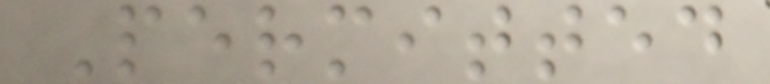Permitted
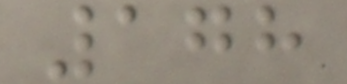178
